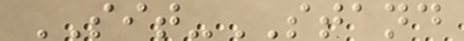SIT-STAND
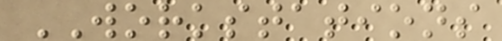WORKSTATIONS
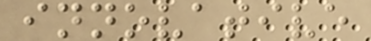innovative
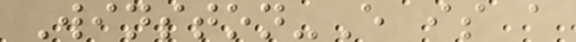Winston-E is a
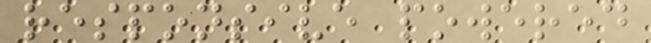responsive powered
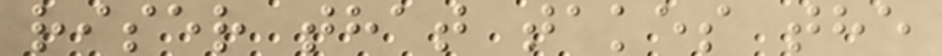riser that takes the
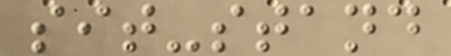sit-stand
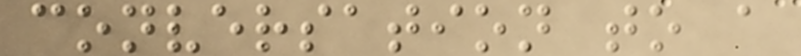conversation to a
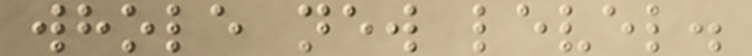whole new level.
